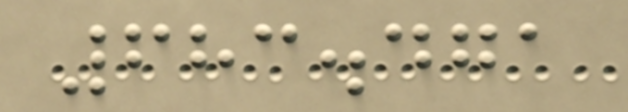683.471
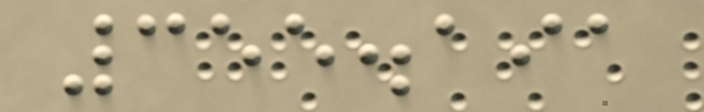355.191
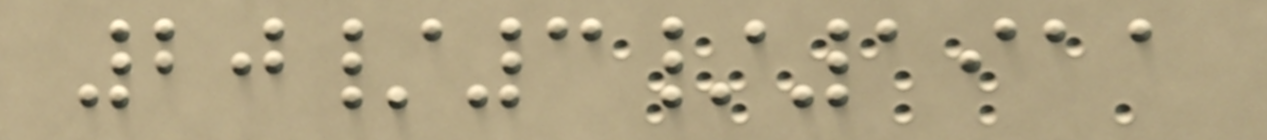20/3/1911
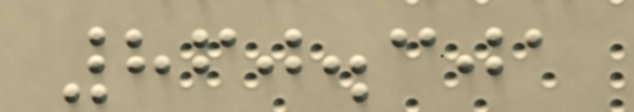860.301
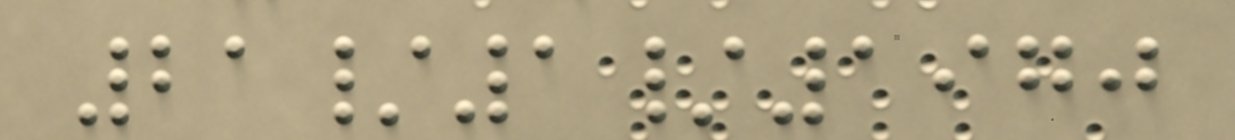21/1/1970
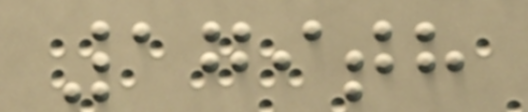179th
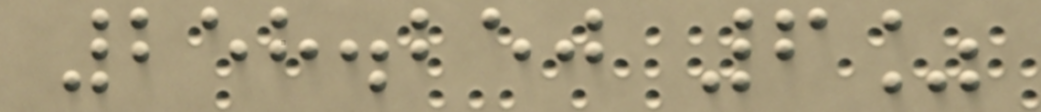258.250 6%
